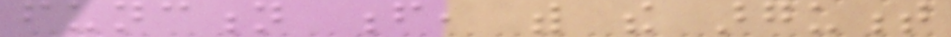function f, with the argument
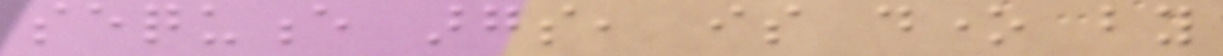sequence args, is done by
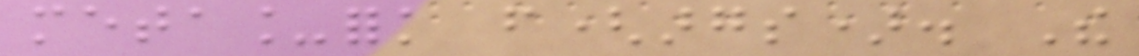meta_fork f(args). The
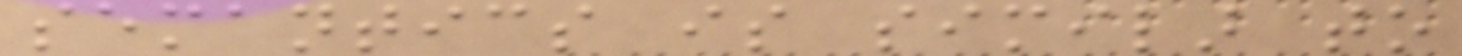semantics is similar to
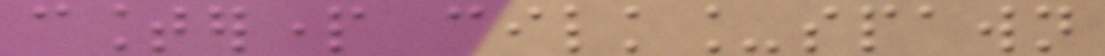counterpart cilk_spawn
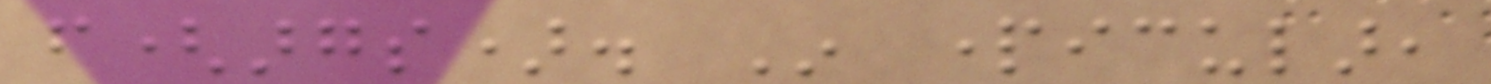f(args). In particular,
